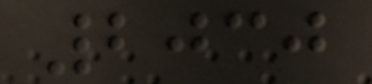2030
